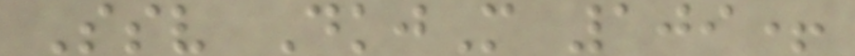Ssv DkjM 109+
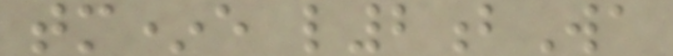tm*e l2bWa
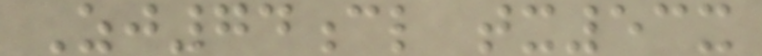Zj74cl tx53x
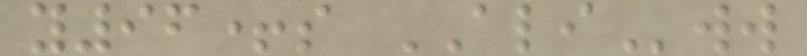y96+s ALIww
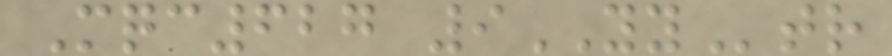Mqc627 9YYtr
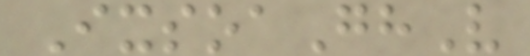IxsoaGhV
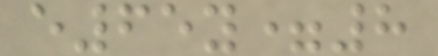e65y=8
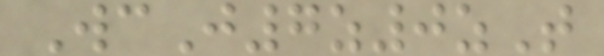WcJ7z0zT
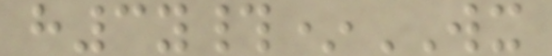h3y#*WX
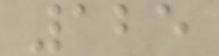125
